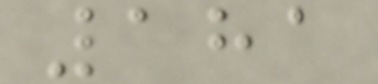181
